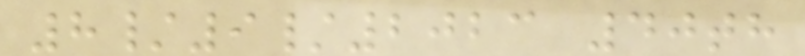8/9/2023 40th
